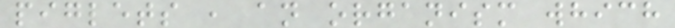piglets , an organism which
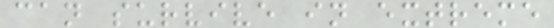can survive in extreme
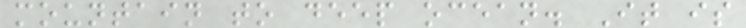mountain to deep ocean. It is
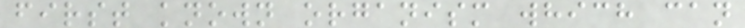first known organism which can
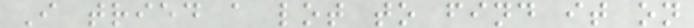I tried a lot to find it on
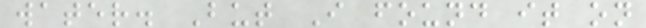water. But I found it on
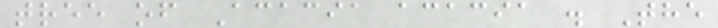tree of Acacia acacia . The
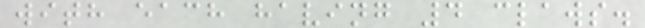with each having 4 claws.
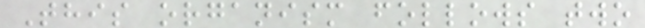This organism follows two
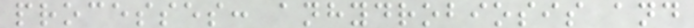processes: anhydrobiosis and
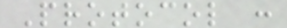Protocol :
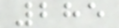285
